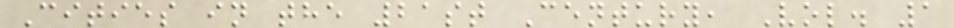Cities in the 21st Century, Vol. 1
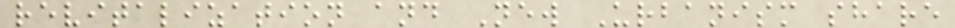revitalization and New Urbanism share
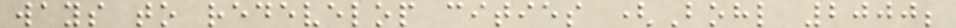ways to redevelop cities (Bohl 2000;
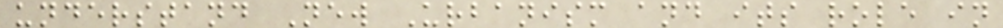understand New Urbanism and its role in
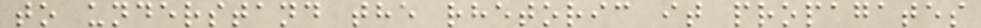to understand the rhetoric it propagates
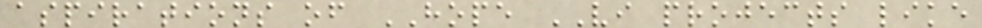aspirations of HOPE VI projects like
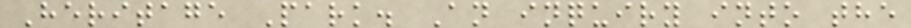Heritage Park. An inquiry into the
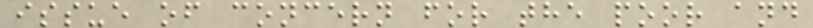issue of concern for the poor and
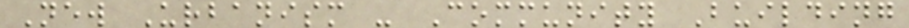New Urbanism - Community Building
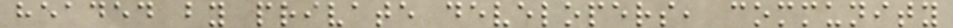headed by private developers, community
